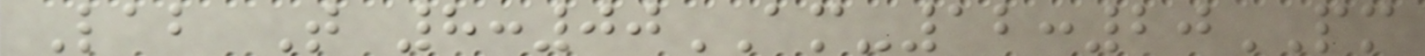Lab T 8:00AM-12:20PM
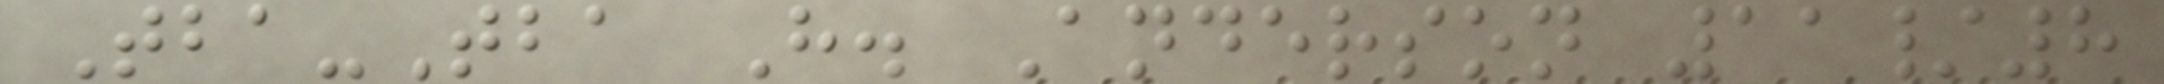Tba-Tba H. Anderson 11/8
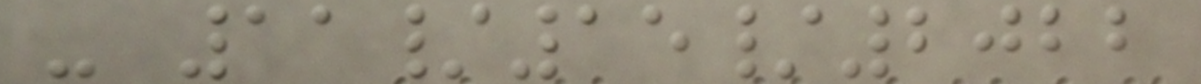- 11/15/2022
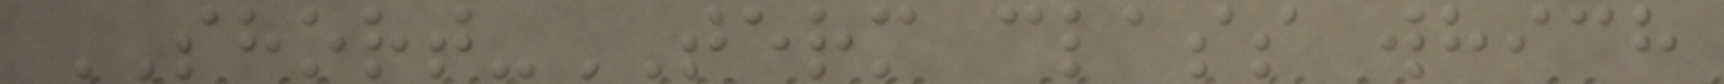SHORT-TERM class which
